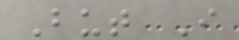But I
